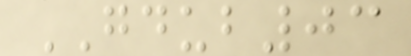GDUB03
